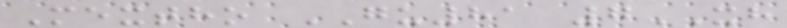Mextho GU81 7XH
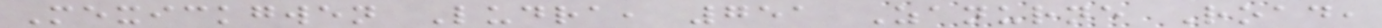Mexickgwen Ludra, 751 Zanurne Road,
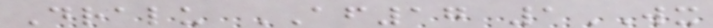Dralu AF17 1WX
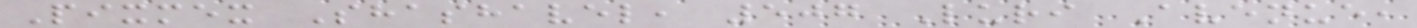Pixmex Shashavel, 507 Luri Avenue,
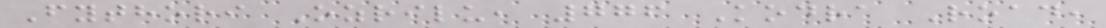Fythori Ozrilu, 776 Kodra Road,
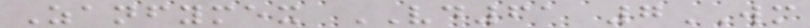Zanfymex VD61 7WM
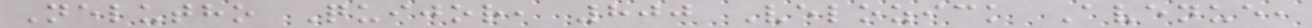Nelutho Quijor, 800 Velozick Avenue,
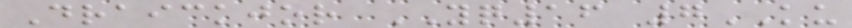Draickjor YQ16 7KU
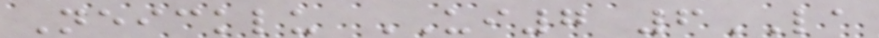Neicklu UI7 6LA
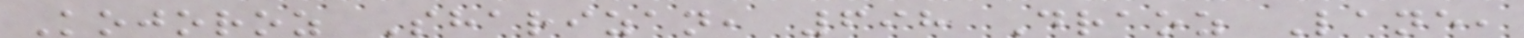Kojoroz Sharizan, 698 Draoz Lane,
